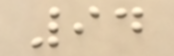94
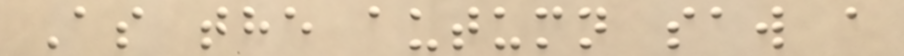As the autumn saw a
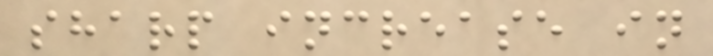sharp increase in
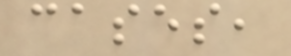cases,
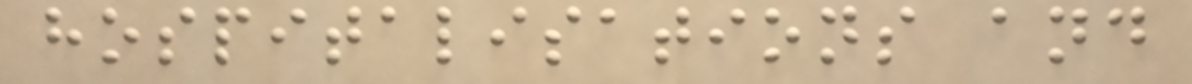hospitalisations and
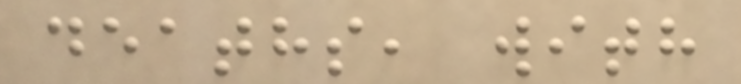deaths, with
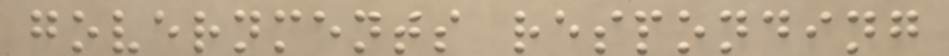governments responding
